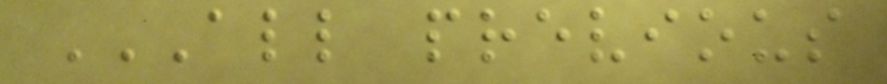ALL PREVIOUS
